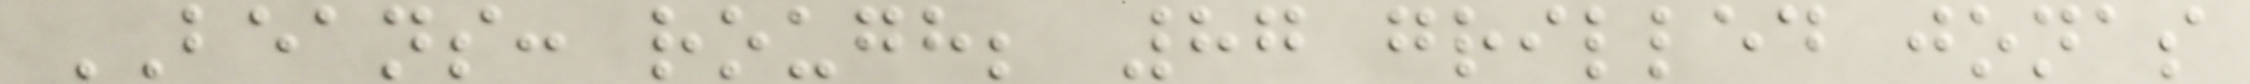BEANS: rough; 87 grilled jonas
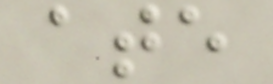ate
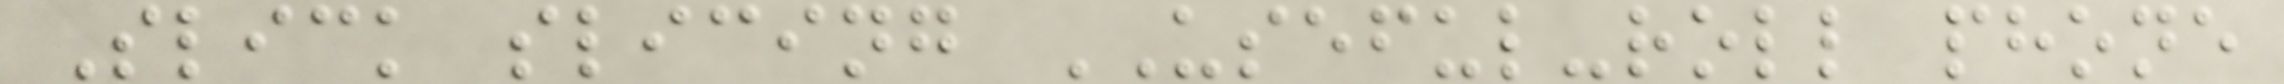Slick slicing USEFUL-roll phone
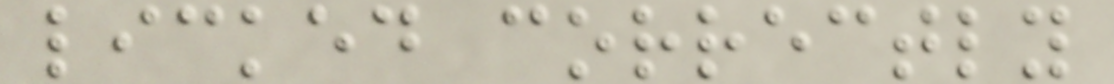licked correctly
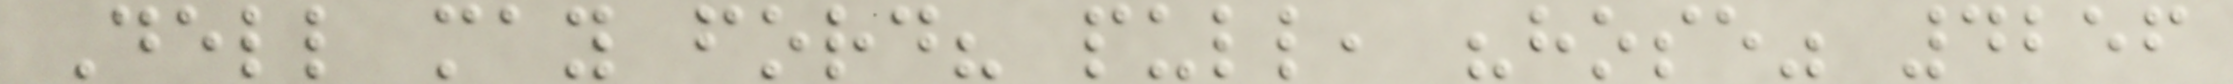Dell may ford? pull, "hose" 4256
